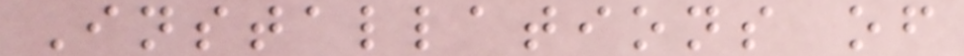Installations of
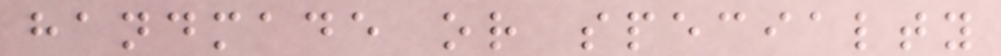handmade or specialty
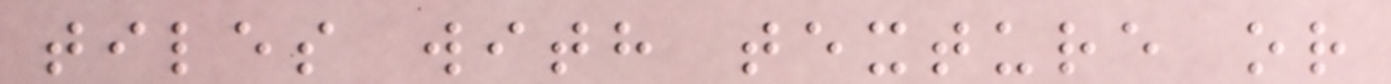tiles with texture or
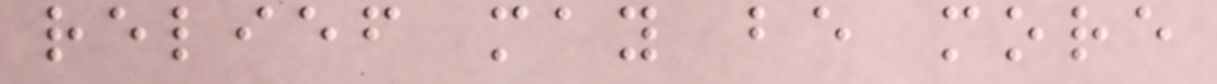relief may be more
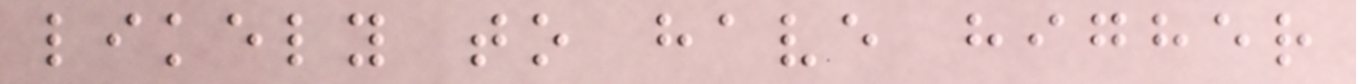likely to have higher
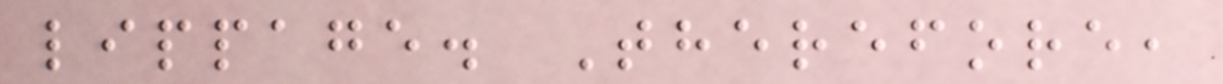lippage. Therefore,
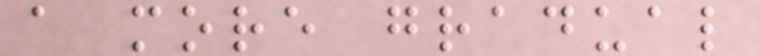a more gradual
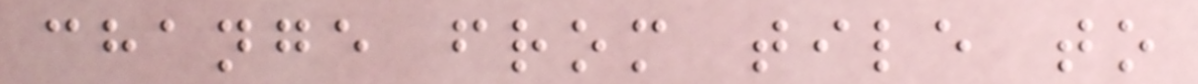change from tile to
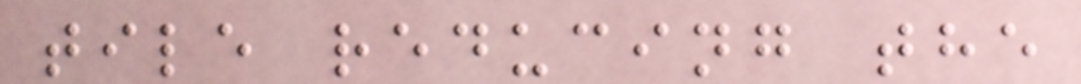tile reducing the
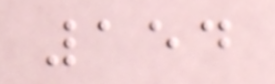154
